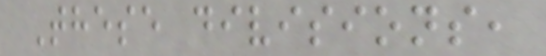These divisions,
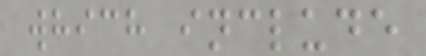which include
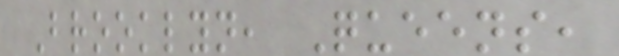Brooklyn, Queens,
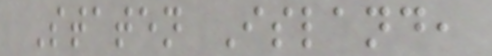Staten Island,
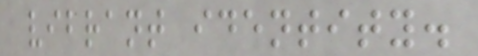vibrant identity.
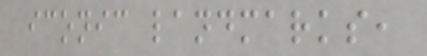iconic landmarks,
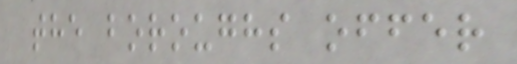the boroughs offer
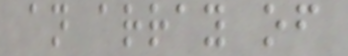an array of
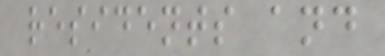residents and
